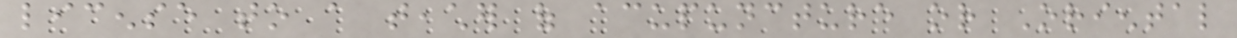license to a teacher of acupuncture or Oriental
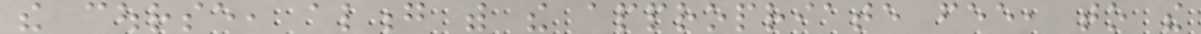the course, along with the appropriate fee, to the
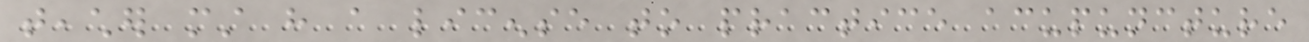teacher must have a license to practice acupuncture
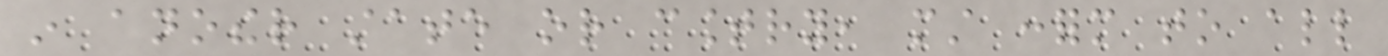in another state or country, must conform to all
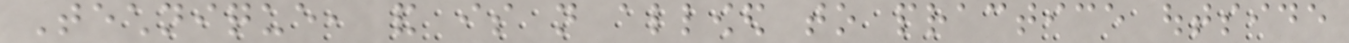Technique, and is not allowed to practice outside
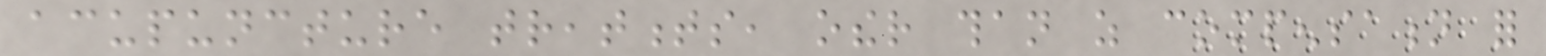acupuncture treatments, other than as compensation for
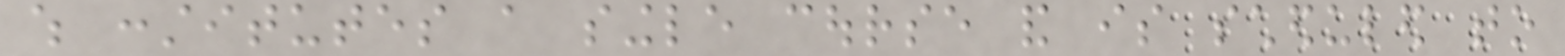which constitutes a single course and is scheduled to
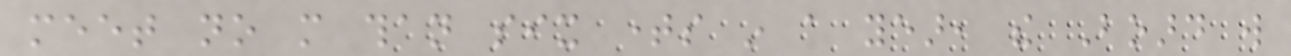meet no more than six times in a year, the Board will
